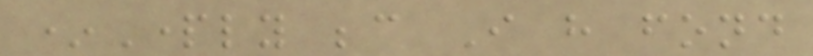*Partly because I have fond
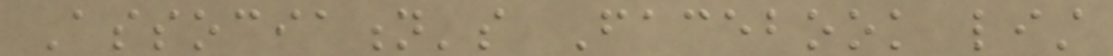Association's Facebook list
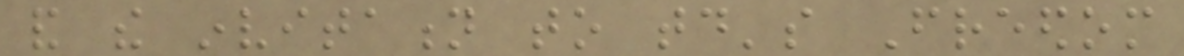and the invitation to today's Freedom
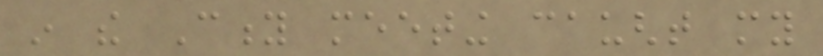in the City meeting caught my
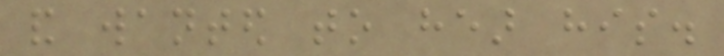and wanted to hear his.
